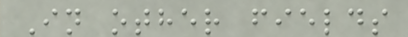In other fields
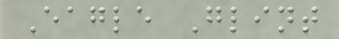Eagle Glint
